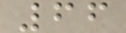66
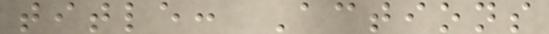title: Actions
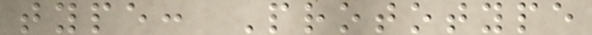type: Prototype
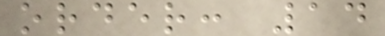order: 14
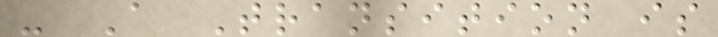- A Transition is
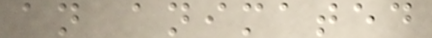an animated
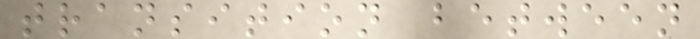transition between
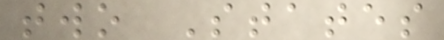two States
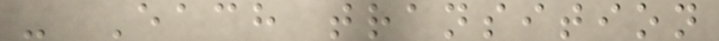- Each transition
